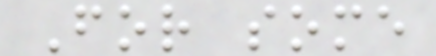For some
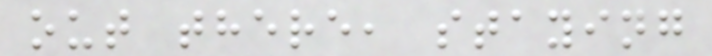out there, staying
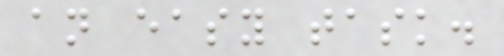an easy task.
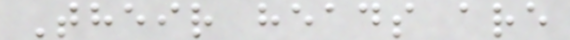Their heads are
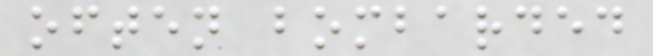often bombarded
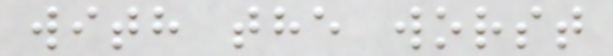with the worst
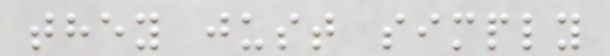they just simply
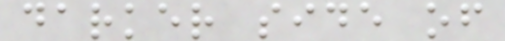darker side of
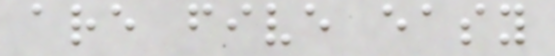are five easy
